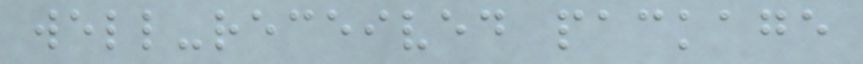well-received package
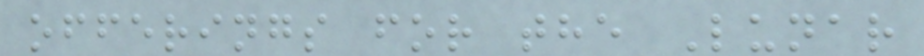offerings for the Lunar
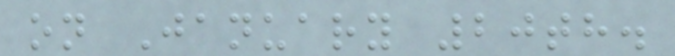on January 20th.
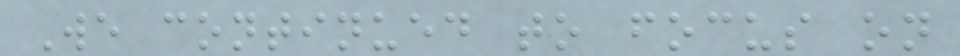We continued to focus on
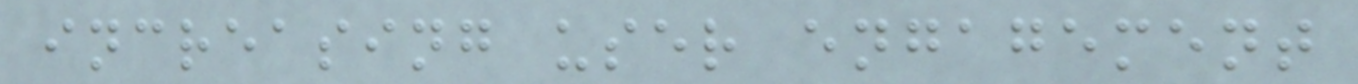increasing user engagement
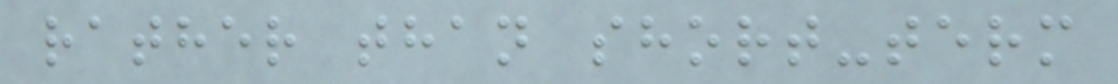rather than short-term
